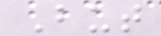But
